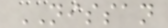NISSAN
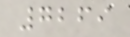7269
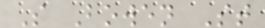S Bowen St
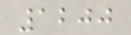1200
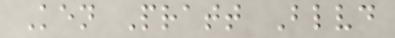Ken Pratt Blvd
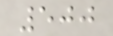500
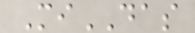MiDAS
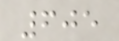605
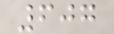607
